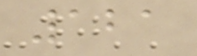121
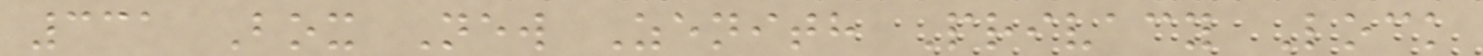331 Box New Zenith Privacy Lock
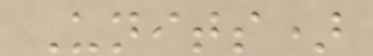Units)
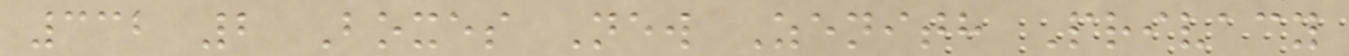332 2 Boxes New Zenith Privacy
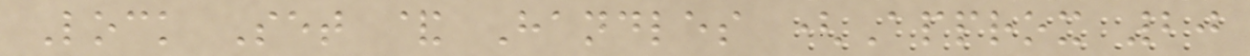Lock Set & Handles (Approx 20
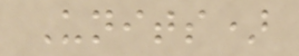Units)
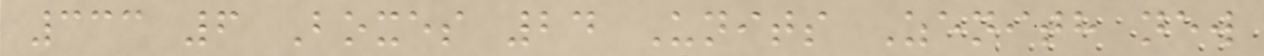333 6 Boxes 24 Units Zenith new
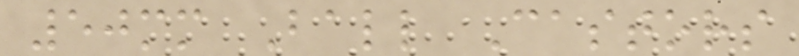50mm Ball Castors
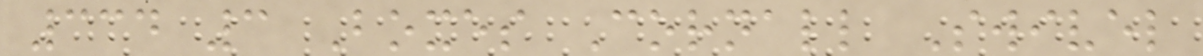334 3 Boxes Cornall Swivel
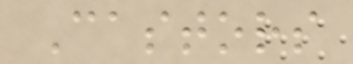Castors
